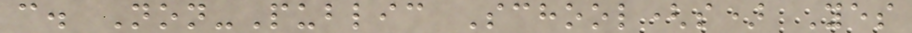c. Non-Public School(s) Yes
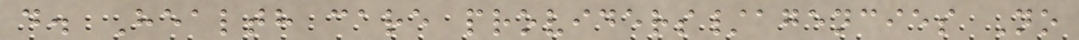d. Health care providers/agencies No
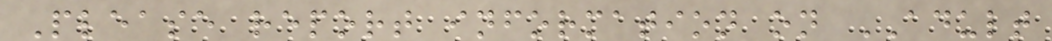Please report information on ADULT
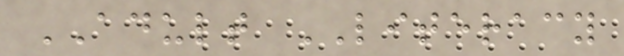ADULT LITERACY
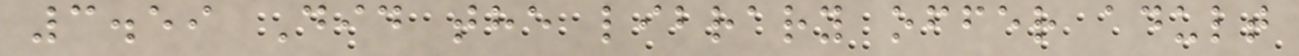3.59 Did the library offer adult
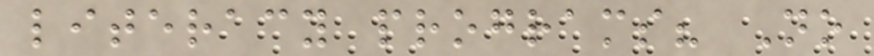literacy programs? No
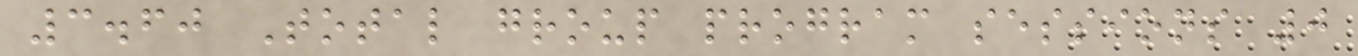3.60 Total group program sessions 0
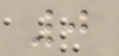0
